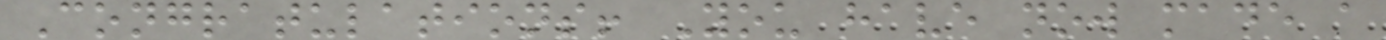Congratulations! You have now made a
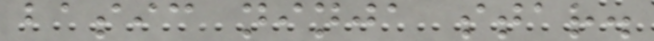basic ninja star.
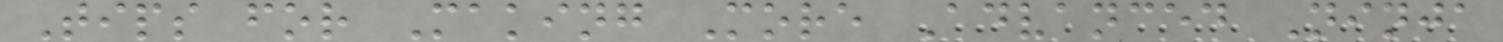Tips for Making More Advanced Ninja
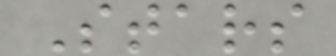Stars
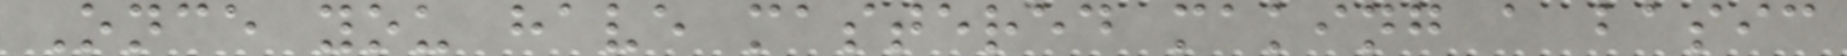Once you have mastered making a basic
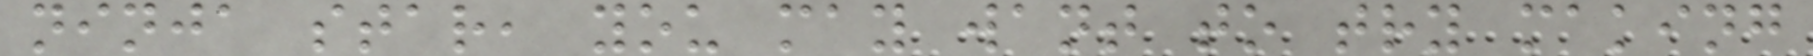ninja star, you may want to try making
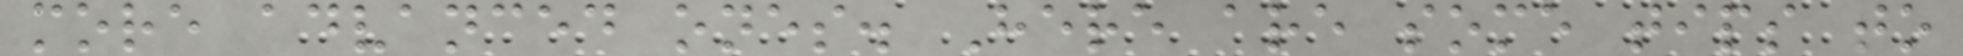more advanced ones. Here are some tips to
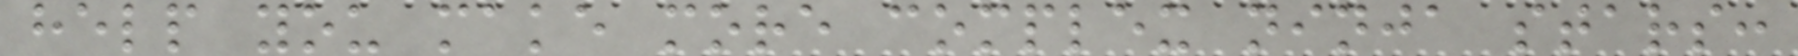help you make more complex ninja stars:
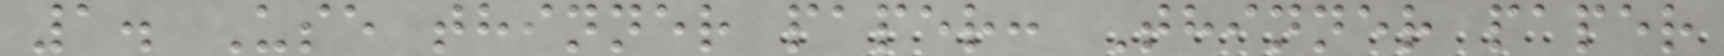1. Use thinner paper: Thinner paper
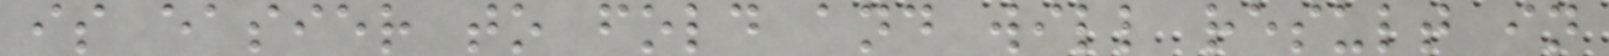is easier to fold and will result in
